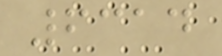6314
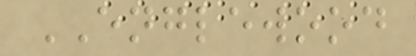ENGLEWOOD
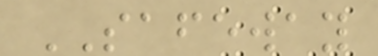SAFEWAY
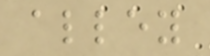alley
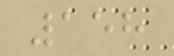158
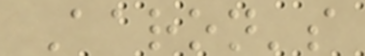Aaron's
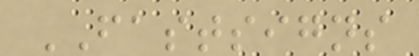FASTSIGNS
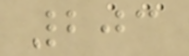203
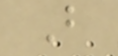B
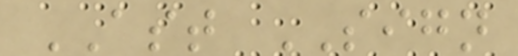AST SIGN
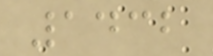1432
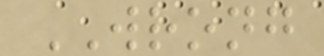WRONG
